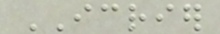ICRIER
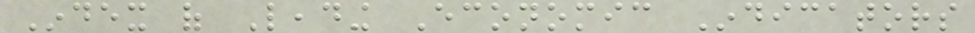Index of Leading Economic Indicators
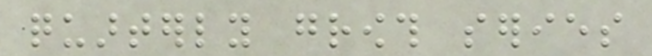quarterly growth series
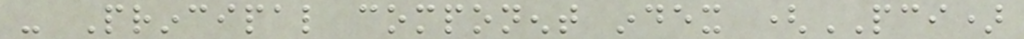- Principal component index (PCI)
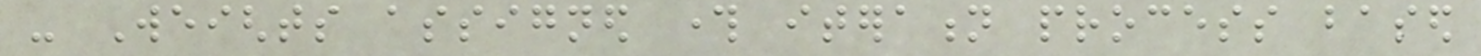- Weights assigned through iteration process based
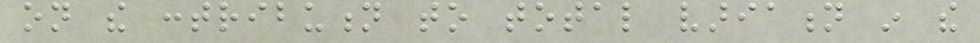on the contribution to total variation in the
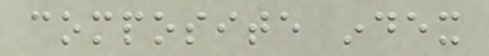composite index
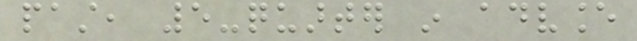past, 5-quarter in advance
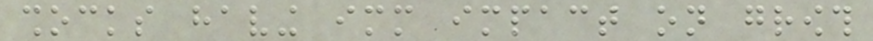shocks having immediate impact on growth
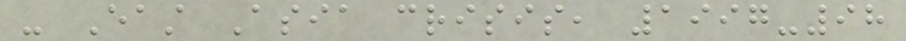- East Asia crisis, 1997-98
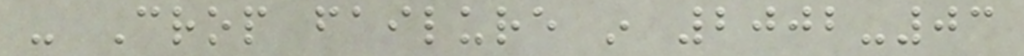- Crop failure in 2002-03
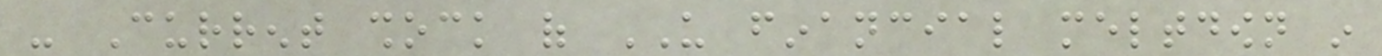- Current shock of US financial meltdown in
